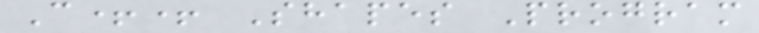C++ Shapes Program
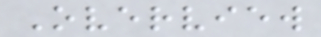Overview
